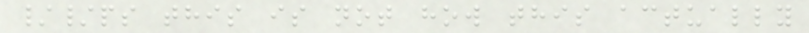//ps this is not how this actually
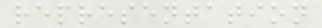representation
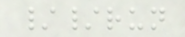//run
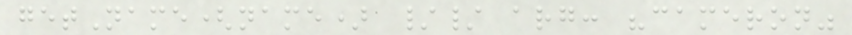getName(name) // arg: "cameron"
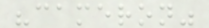"cameron"
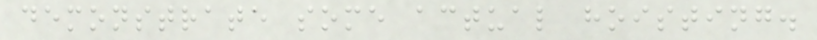demonstrate some actual hoisting.
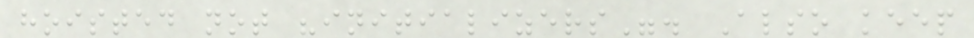hoisted not "initializers". Also keep
